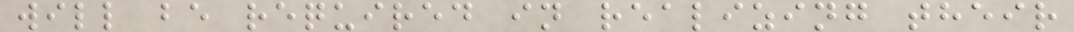will be required in realizing their
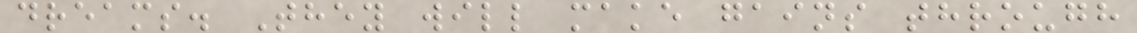dreams. They will make gains through
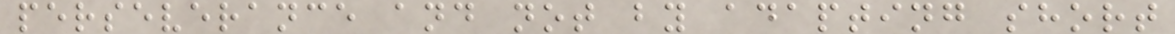perseverance and not by adapting short
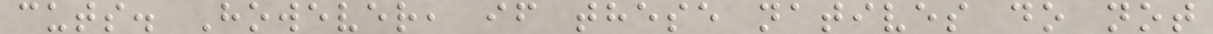cuts. However, if these natives do not
